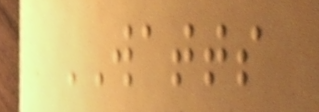WATTS
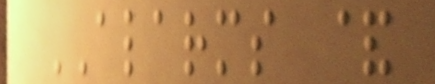ALARMS &
